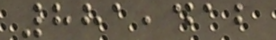881,412
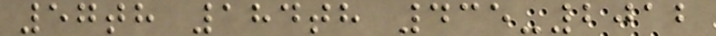57th 184th 435-2012
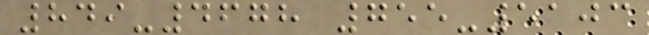849-4678 755-5103
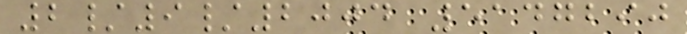2/9/2004 5147290
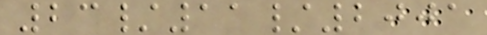23/11/2001
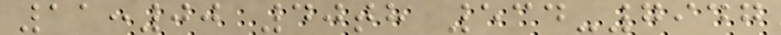11:00 40th 534-7947
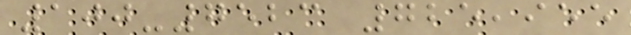100-7523 725,955
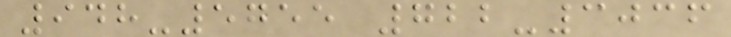948-5755 722-3036
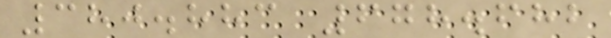380.883 678.682
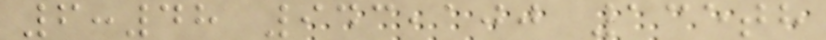6:48 943,100 135th
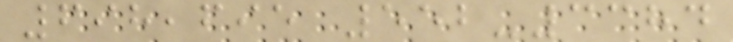698,695 552-3384
